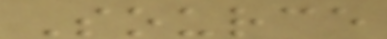Source
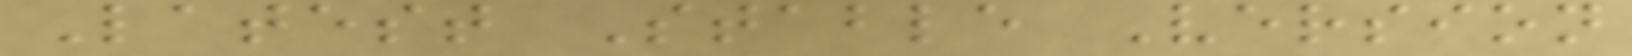Latest Stable Version
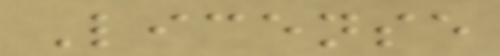License
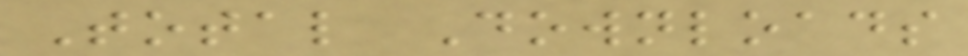Total Downloads
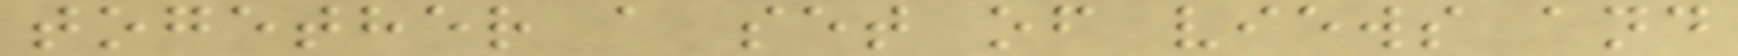together a set of views and
